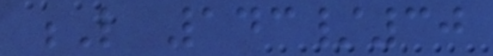L 143/30
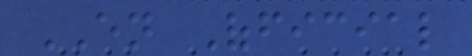EN Official
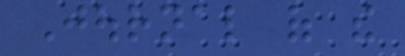Journal of the
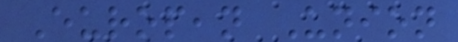European Union
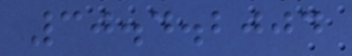30.4.2004
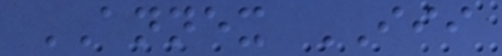ANNEX III
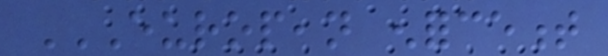EUROPEAN ENFORCEMENT
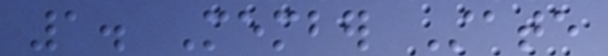1. Member State
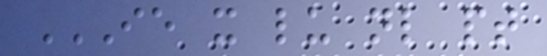IE IT LU NL PT
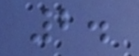2.
